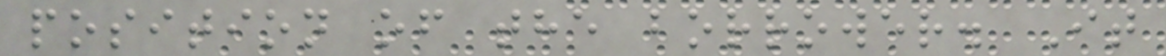position of the borrower. It
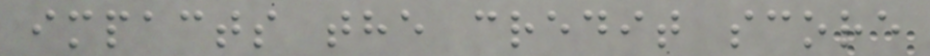impacts the credit score
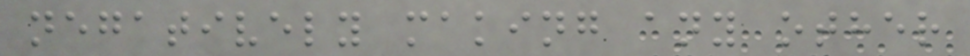negatively making any other
